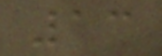13
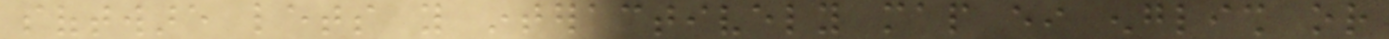software lets you interactively map either english or
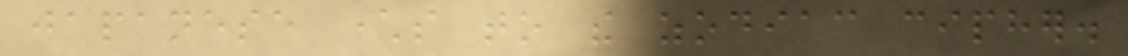japanese characters to the zodiac cipher.
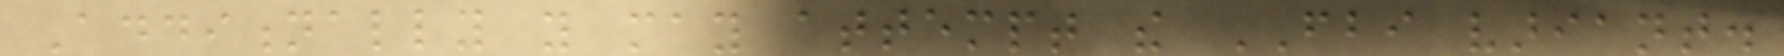Additionally you may attempt the FBI variant.
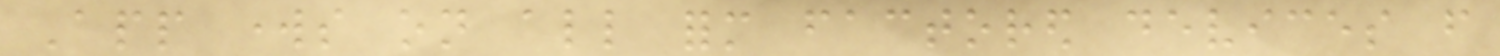App works on all form factored devices from
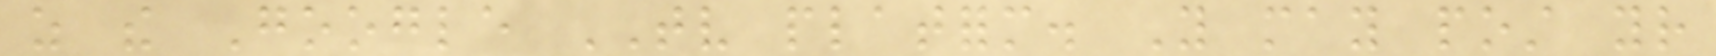as the Google TV platform. You may post your
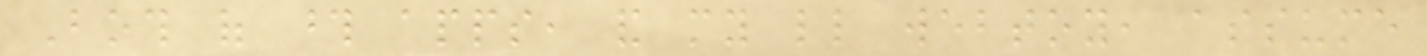Both of those apps, and my little webtoy, assume
